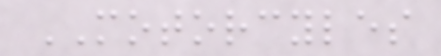MOTORCYLES
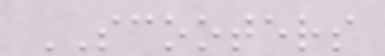SCOOTERS
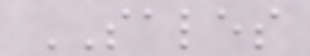SALES
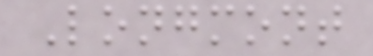Longmont
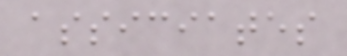assiciates
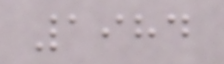1984
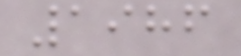1986
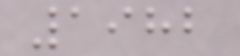1982
